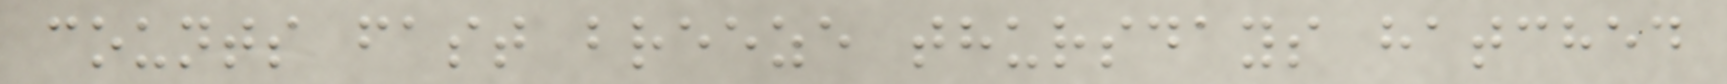counts fast breeze thursdays hatched
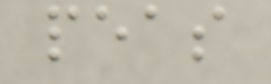peas
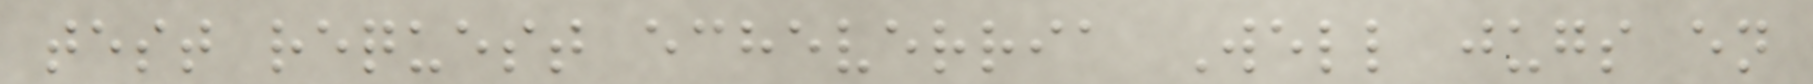test request echeverria Well jugs en
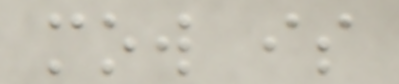mow is
